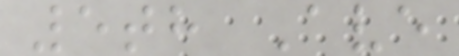5th Ave
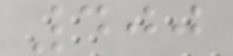400
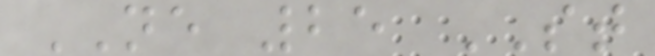NE 25 ST
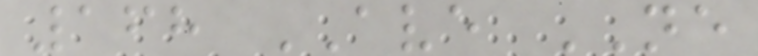168 AVE NE
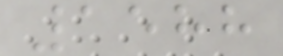1588
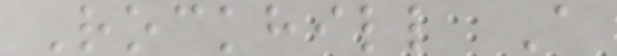Rockhill A
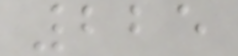225
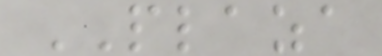PLAZA
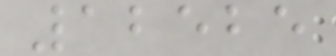12525
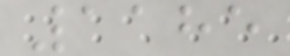1185
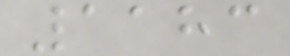1183
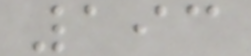193
